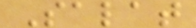Salat
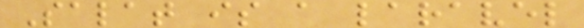Salat is a laravel
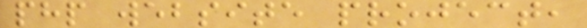php website project,
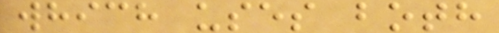which uses both
